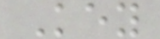Key
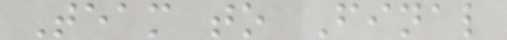Team to Final
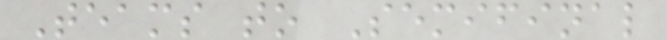Teams to Semifinal
